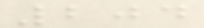204
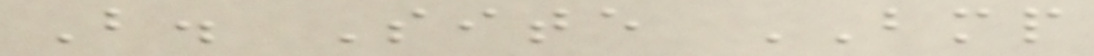B. Site BMP
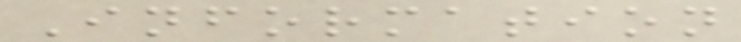Information
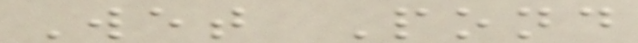Wet Pond
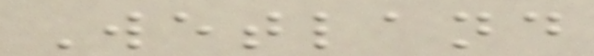Wetland
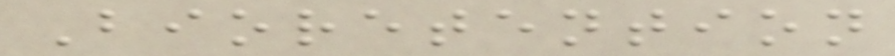Bioretention
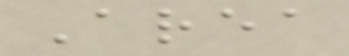Area
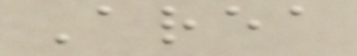Area
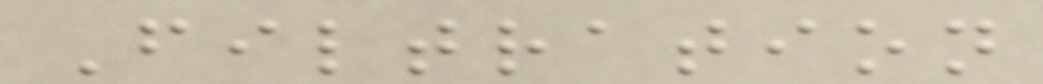Filtration
